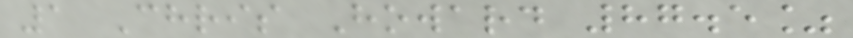1 Chris Howard 87.5%
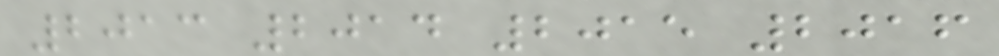2013 2014 2015 2016
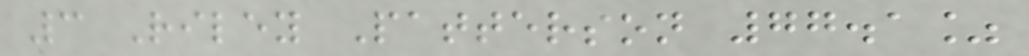3 Riley Patterson 77.1%
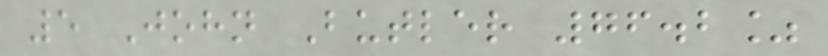5 John Butler 76.2%
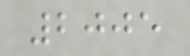2005
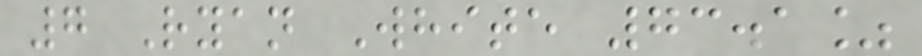7 Ryan White 73.1%
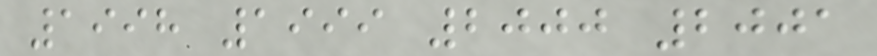1998 1999 2000 2001
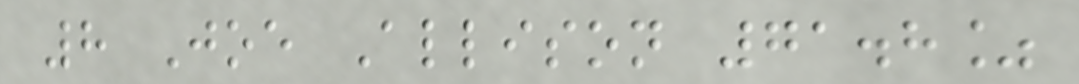8 Joe Allison 71.8%
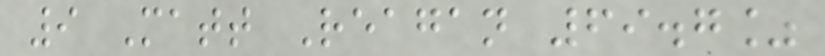9 Matt Reagan 69.7%
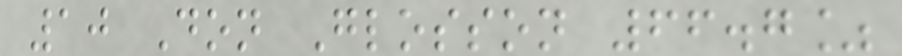10 Don Glosson 66.7%
